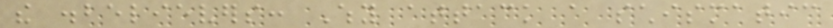the disbelievers: Why attack a schismatic
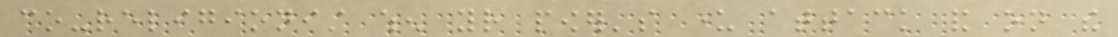co-religionist when your power's under attack and on the
